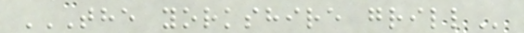THE YORKSHIRE GRILL
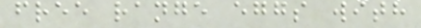free range eggs with
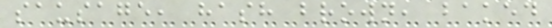sausage, hash brown, baked
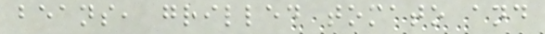beans, grilled tomato and
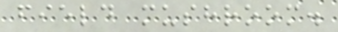field mushroom.
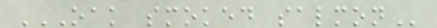OAK SMOKED SALMON
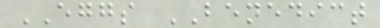EGGS BENEDICT
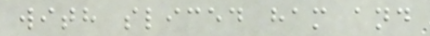with sliced ham and
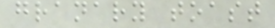granary toast
